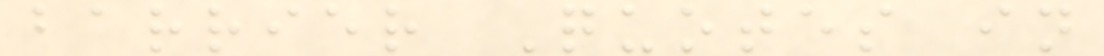barrier Quotes in
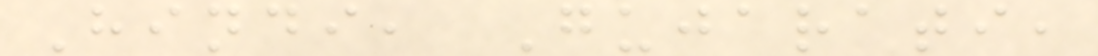Hindi, Gujarati,
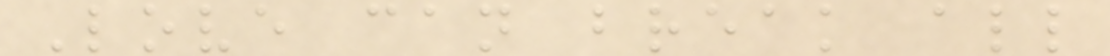Love can break all
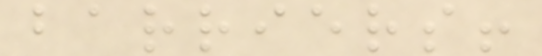barriers!
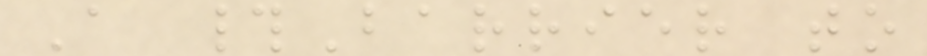A #Barrier to
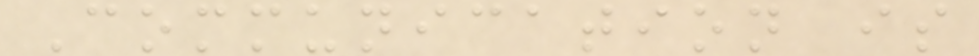Communication is
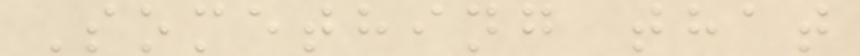Something that
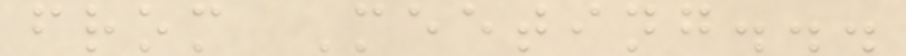from Meeting...
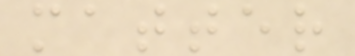matter
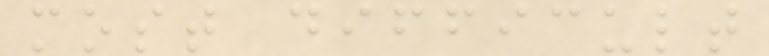most difficult
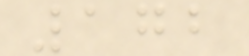172
